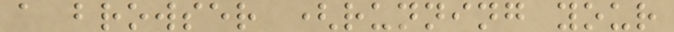a browser (running your
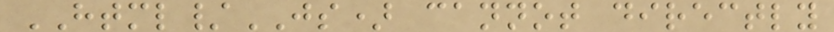HTML/JS) cannot directly
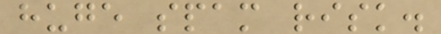huge spam risk.
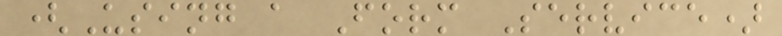(Using a Form Service)
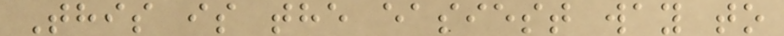This is the easiest way to
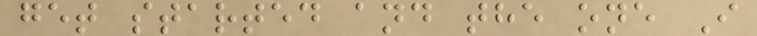get started and the one I
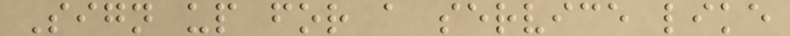Sign up for a service like
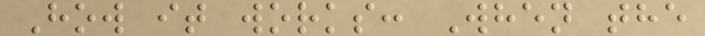How it works: When the
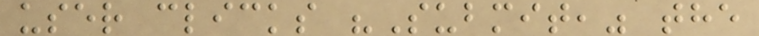user clicks "Submit," the
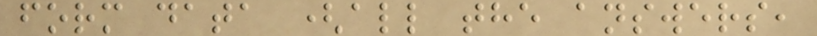form data (all the answers,
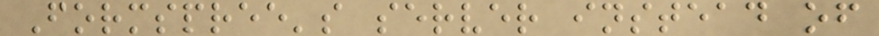Formspree's server instead of
